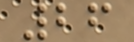26
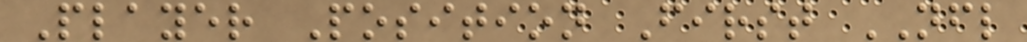Player Position First NFL
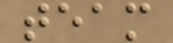team
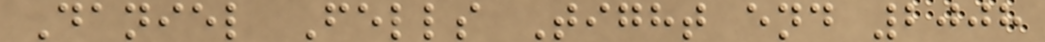Daniel Fells Tight end 2008
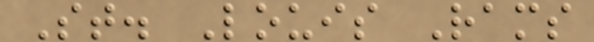St. Louis Rams
